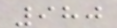980
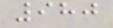980
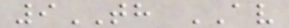9TH AV
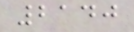2140
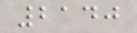2140
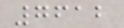7612
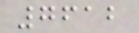7612
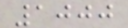1000
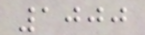1000
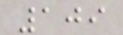109
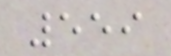559
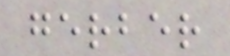gerber
